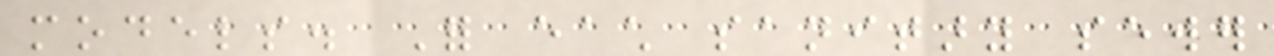models. For each sanitary sewer
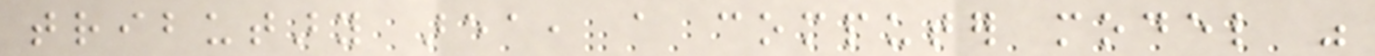tributary area, a computer model was
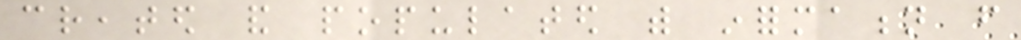created and populated with information from
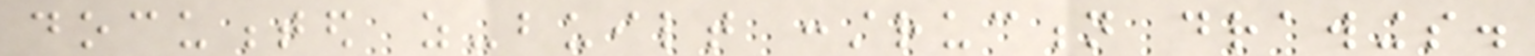documented as-built construction drawings.
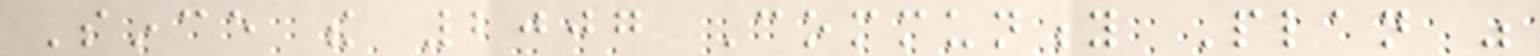Since the 2007 Community Plan was
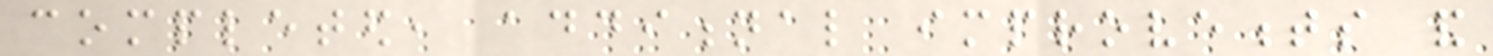completed, additional improvements and
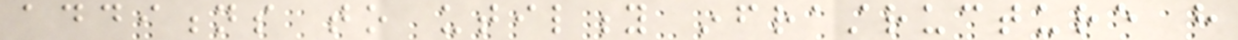additions to utility infrastructure have
